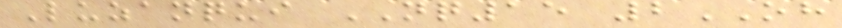Luzanqui NQ15 2OH
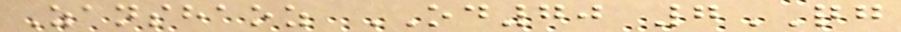Zanshaoz OD70 7QG
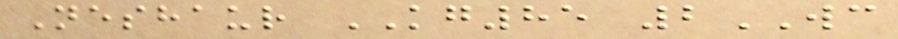Neshaur KG85 2WC
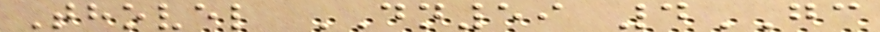Thovel DN59 4GC
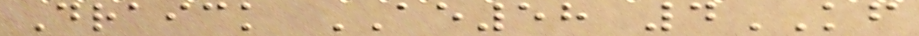Draick AE58 4KF
